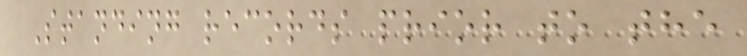Standing records prior to the
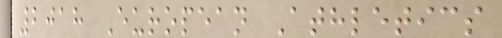2018 European Athletics
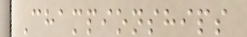Championships
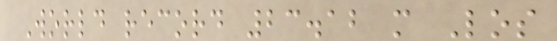World record 23.12 m Los
